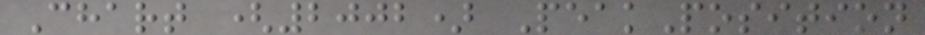Chart (2002) PeakPosition
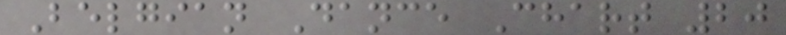Belgian Dance Chart 20
